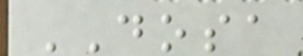DOSA
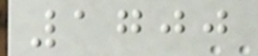1700
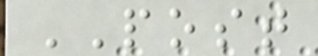POST
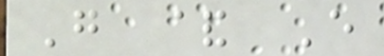G & E
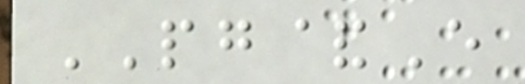PG&E
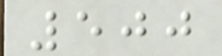500
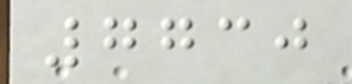7730
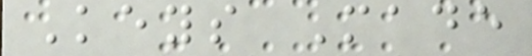Keys Made
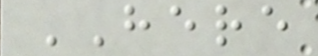HERE
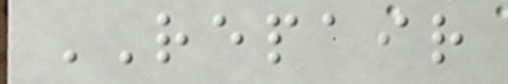REPAIR
